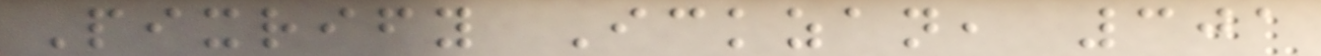Pixrify Ickzan, 301
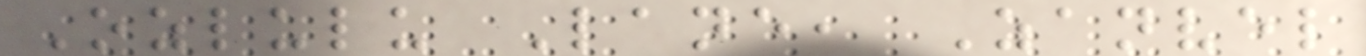Ozlulu Lane, Zanvel
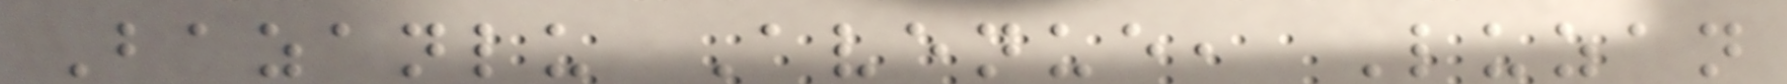Bazanlu Avenue, Luzan
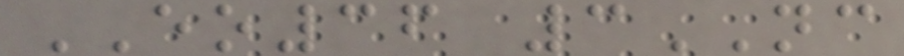EO36 3NC
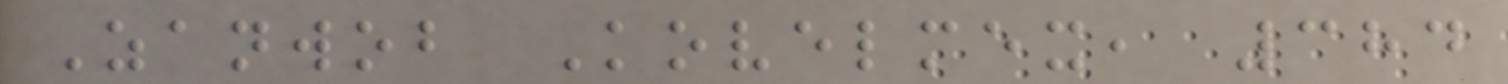Zanwob Kovelmex, 384
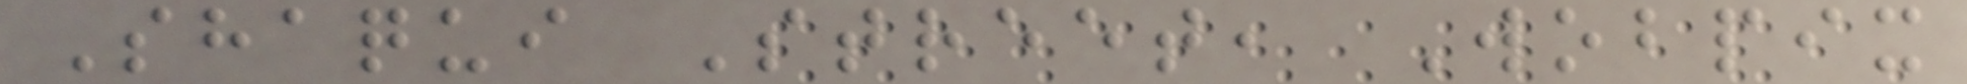Shaqui Street, Wobpix
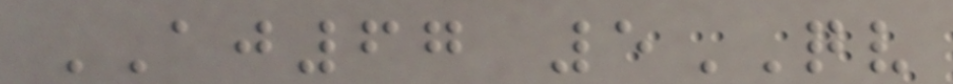AJ67 5QV
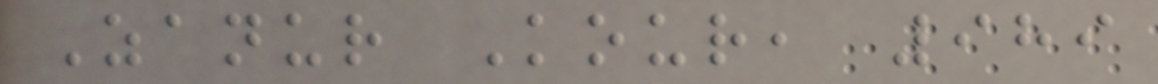Zanur Kour, 989
